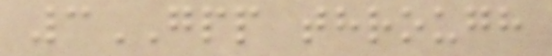3GPP through
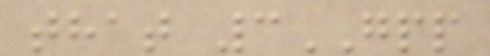that 3GPP
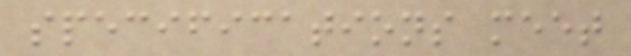specifications meet
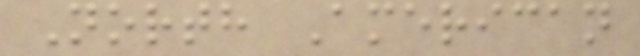North American
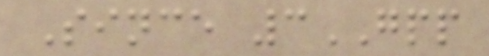Since 3GPP
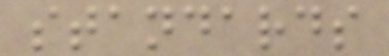standards
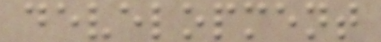development
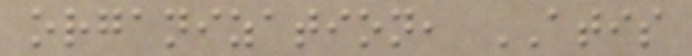organization, ATIS
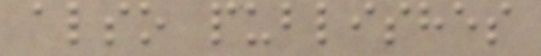also publishes
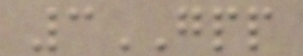3GPP
